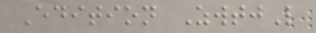Edition ZwtjL
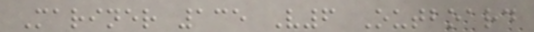Mariner 135 V6 Outboard
